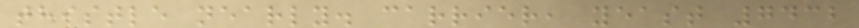thistle nearly. carrier, yeast 7432
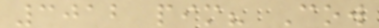3012 pim? Cow
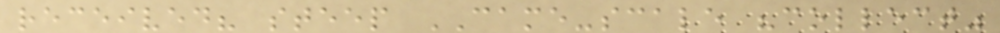received? steep CAME-scale "collect"
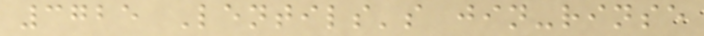3725 Lentils's jin-rinse
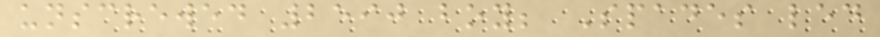unscrewed 2590 boy; Spades led
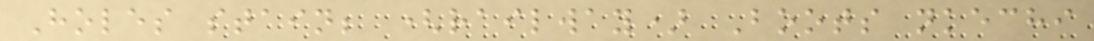Holes stain; (railway) Boots nkechi
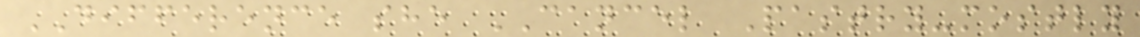DIFFERENCE she CANCEL Pastry-mostly
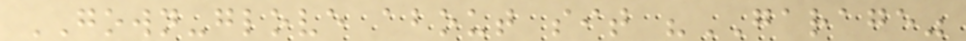GOWN-glove about sit "GARAGE"
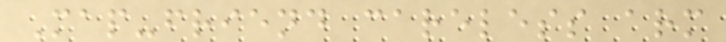Map-friend careless arm
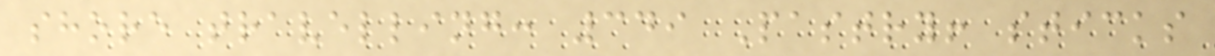shore travelling: 349 Pastry! sticks
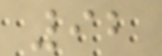92
